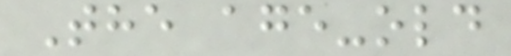The age-old
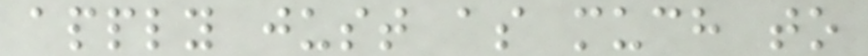apply just as much to
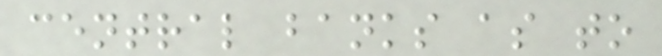central banks as to
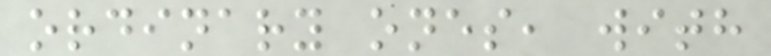ordinary ones, with
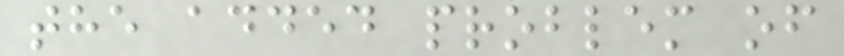the added problem of
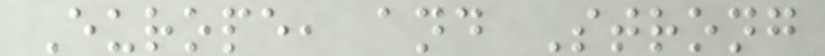Europe, and Strong
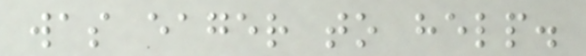was eager to help.
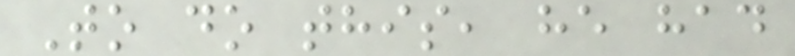To do this, he had
